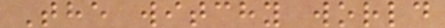The witchy world
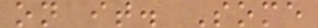on it. Some
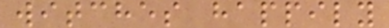witches happily
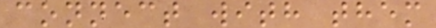connect with them
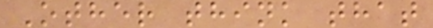Other think that
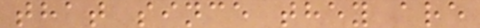that since they are
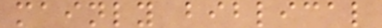mainly biblical
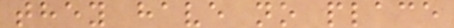they have no place
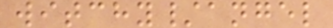witchy/angel
